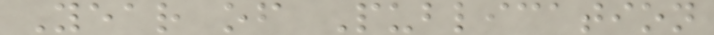Year of Publication
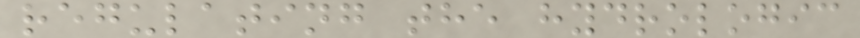regulating the hydrologic
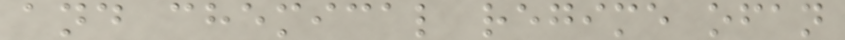and chemical regime ofan
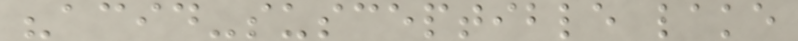"acid-susceptible lake
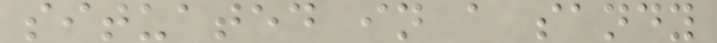situated in a sandy
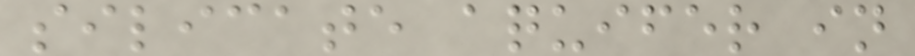silicate aquifer in
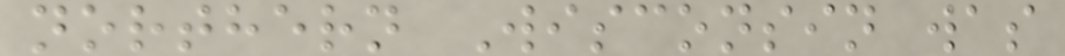northern Wisconsin was
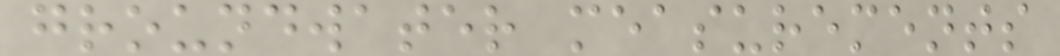groundwater measurements
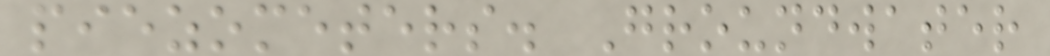piezometers. Groundwater
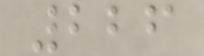226
